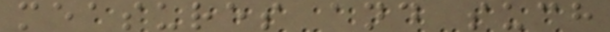measures and such
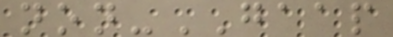non-GAAP
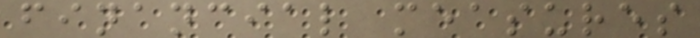financial measures
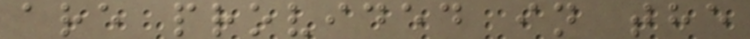are provided in the
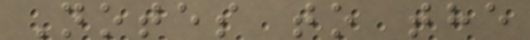Notes to the
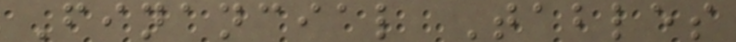Financial Tables
